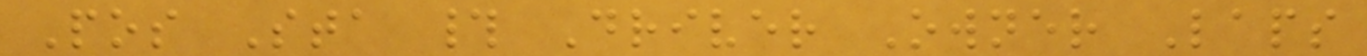Pos Sta # Driver Owner Laps
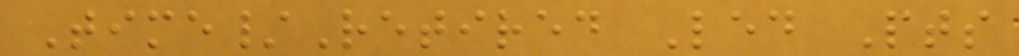Time/Retired Led Pts
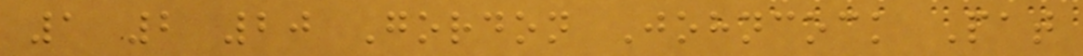1 2 20 Gordon Johncock Pat
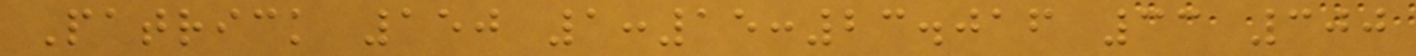Patrick 150 1:15:23.016 33 300
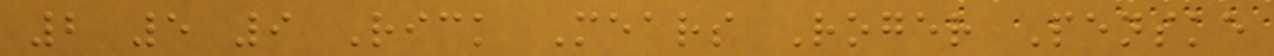2 5 9 Rick Mears Roger Penske
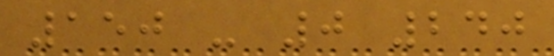150 - 0 240
